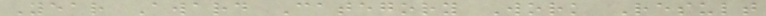Year Award Category Work Result
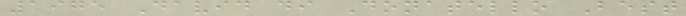1975 David di Donatello Best
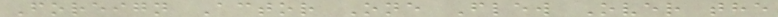Foreign Actor One Flew Over the
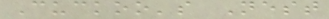Cuckoo's Nest
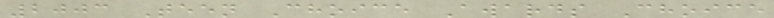2003 Teen Choice Awards Choice
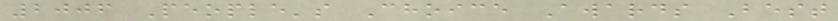2006 People's Choice Awards Best
